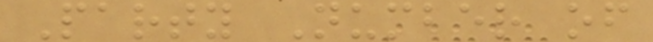Party Number of
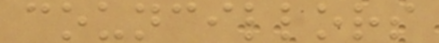councillors
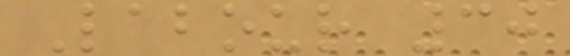Labour 30
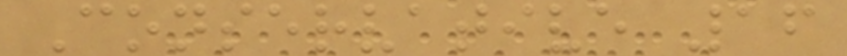Conservative 16
